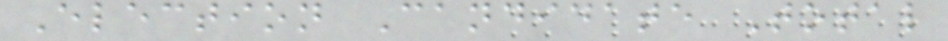Election Candidate Total
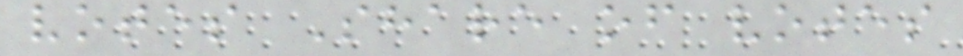votes Share of votes
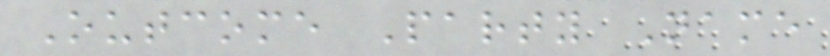Outcome Party Name
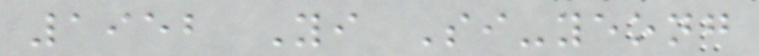1952 Yi Si-yeong
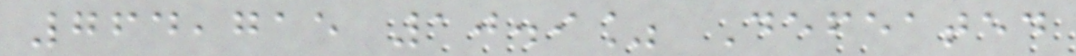764,715 10.9% Defeated
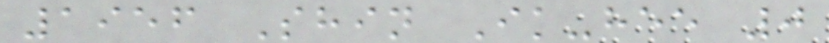1956 Shin Ik-hee 0
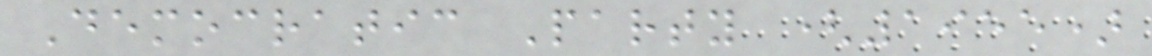Democratic Party (1955)
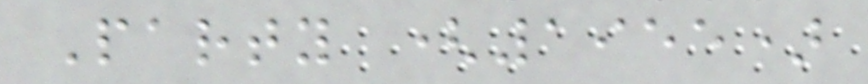Party (1955)
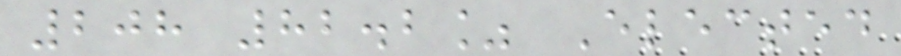208 82.2% Elected
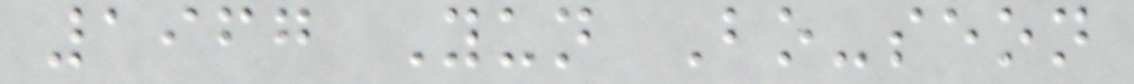1967 Yun Bo-seon
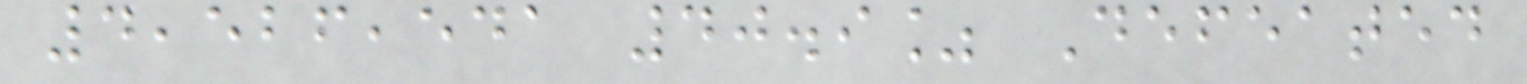4,526,541 40.9% Defeated
